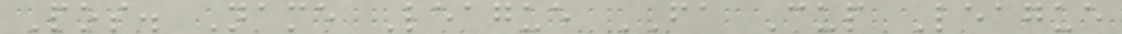Pos. Name League FA Cup League
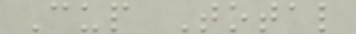Cup Total
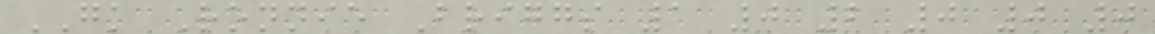GK Ronnie Briggs 1 0 2 0 0 0
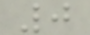0
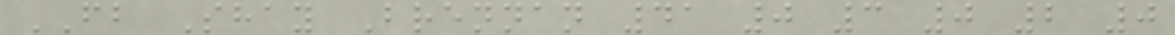FB Shay Brennan 41 0 3 0 2 0
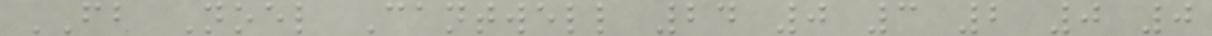FB Noel Cantwell 24 0 3 2 0 0
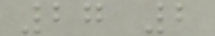27 2
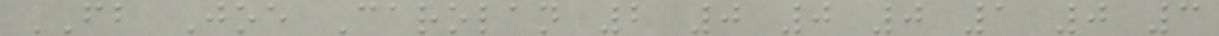FB Joe Carolan 2 0 0 0 1 0 3
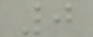0
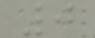0
